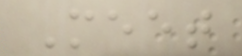Meet
